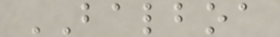BALBOA
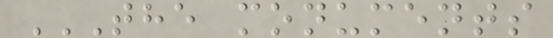THE MONUMENTS
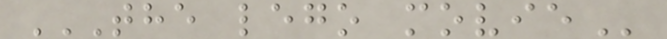THE LEGO MOVIE
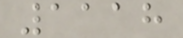1118
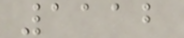1112
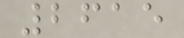2615
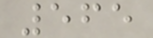565
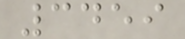3459
